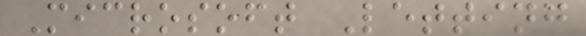Microsoft Letting
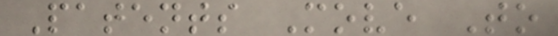Patents Move To
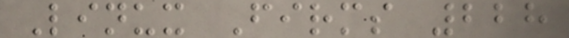Linux Firms 228
